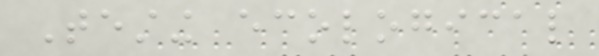Testing ecological
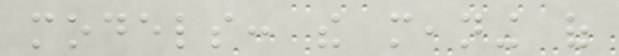models: the meaning of
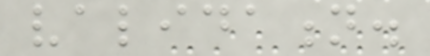validation.
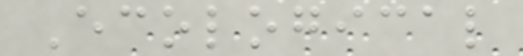Ecological
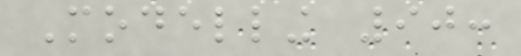Modelling 90:
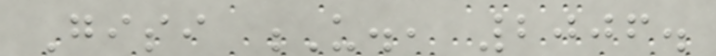Gisi U., 2006.
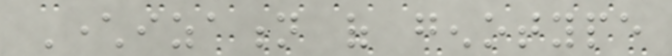Characterization of genotype
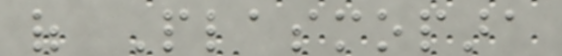of Plasmopara
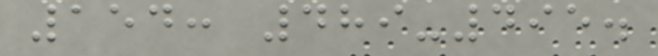154: 489-495.
